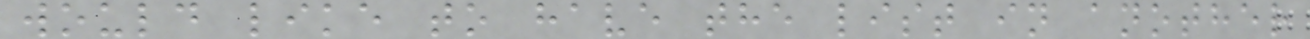would like to have the list in another
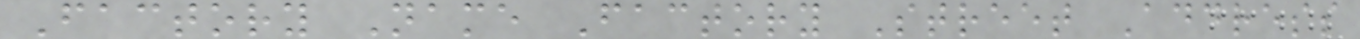Factory Name Factory Street Address
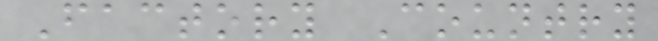Factory Country
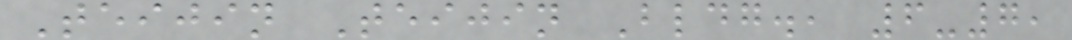Teijin Teijin Bldg., 6-7,
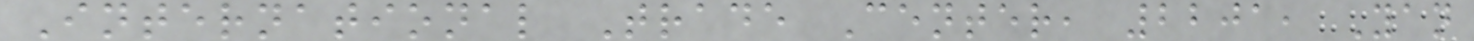International Trade Center, 2201, Yan
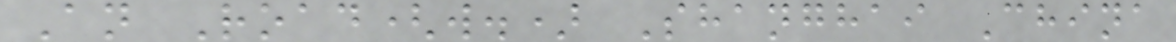An Road(w.) Shanghai China
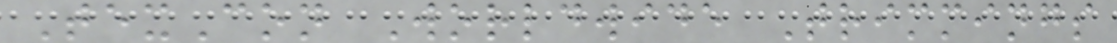TexCon Worldwide Trimmings
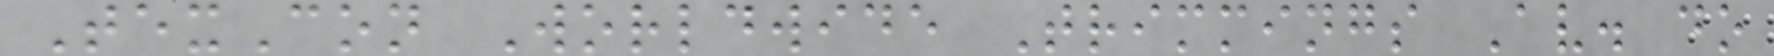TexCon Worldwide Trimmings Av. do
